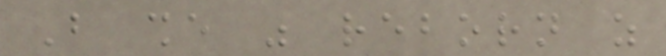But she was reborn as
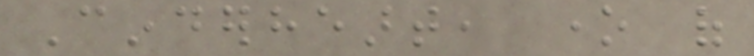Cinderheart, one of
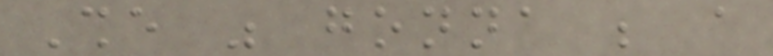She was gonna be a
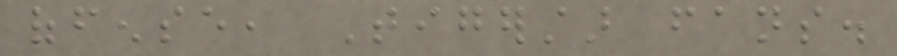offense, Tigerstar fans.
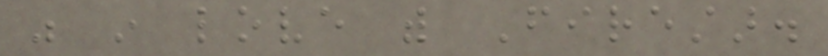was in love with Firestar.
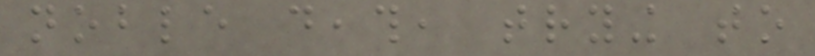noble death, trying to
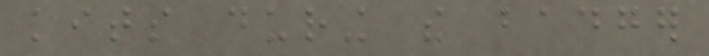kits during the badger
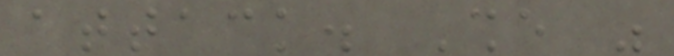attack. She was
